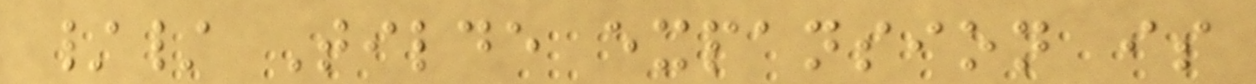// Tilde expansion is
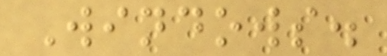Windows.
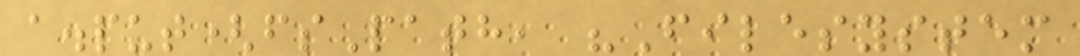a.put(fsPath, "Filesystem
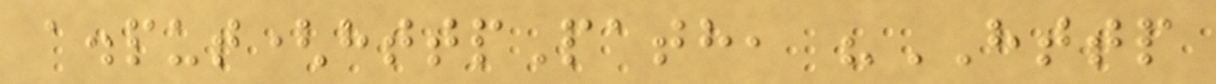a.put(httpPath, "HTTP
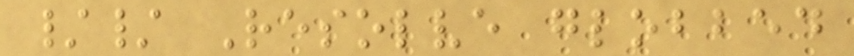// Resolve globbed
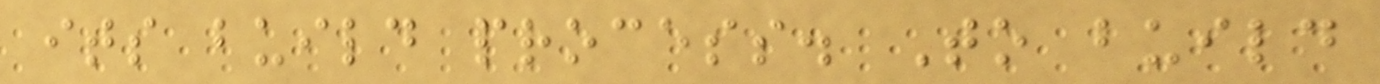its build process. To build
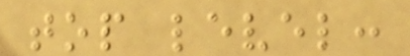top level:
